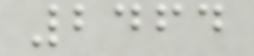2464
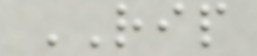RIP
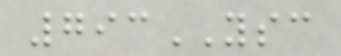793YSC
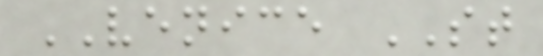VENICE ST
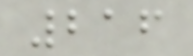216
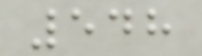548
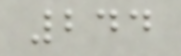244
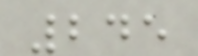245
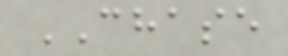CHASE
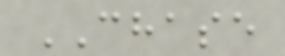CHASE
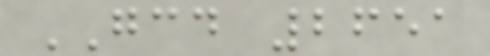GCD 2651
